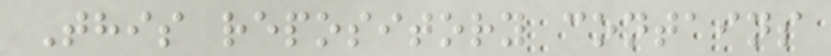This repository contains
